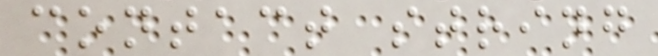contact string
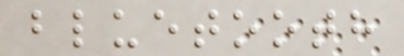bluetooth
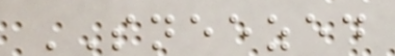SNEEZED
